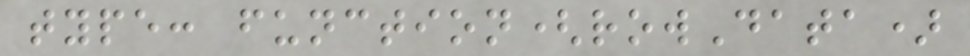type: function(rowData)
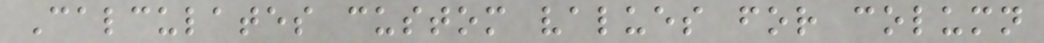Calculates custom values for column
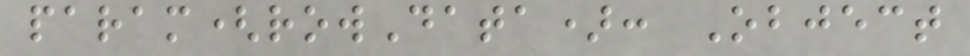param(rowData): Object
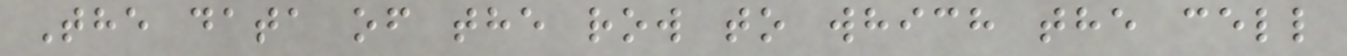The data of the row to which the cell
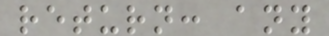return: any
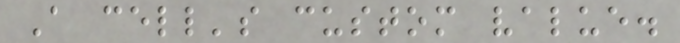A cell's custom value.
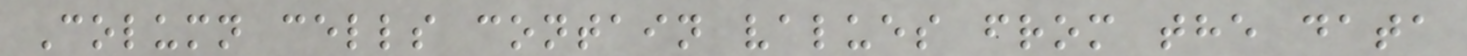Column cells contain values from the data
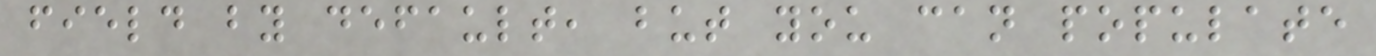field by default, but you can populate
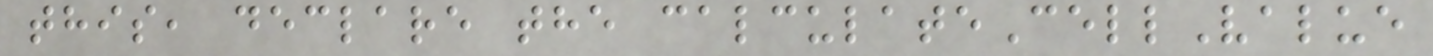this, declare the calculateCellValue
